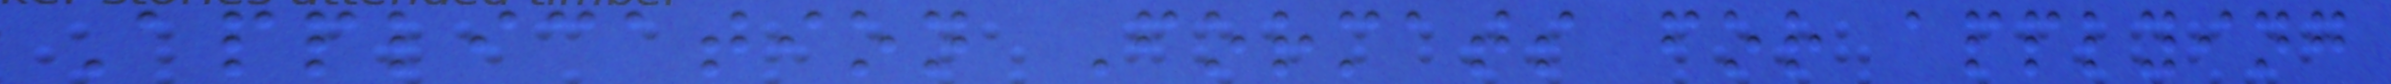Application Formats for applying
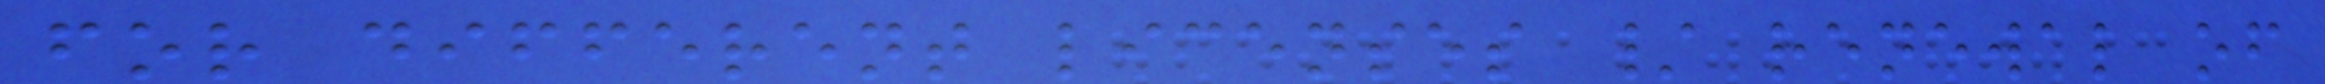for different licenses / renewal of
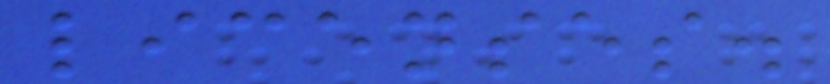licenses.
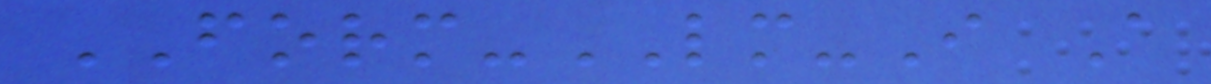FORM-LM-I A
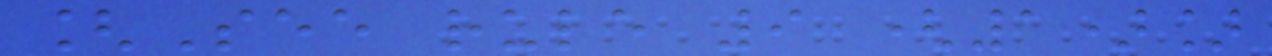[See rule 9 (1)]
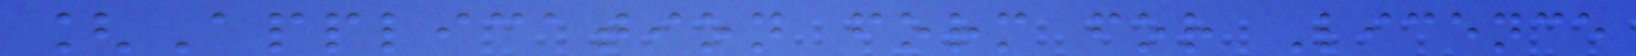[Application form for Licence
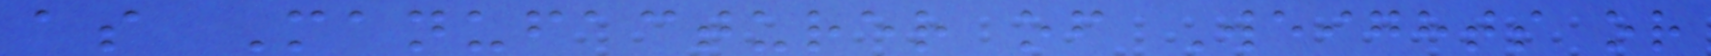as Manufacturer of Weights or
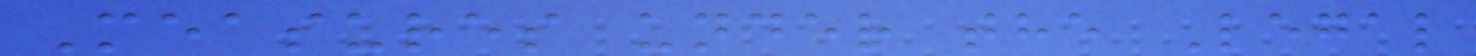Measures under the Legal
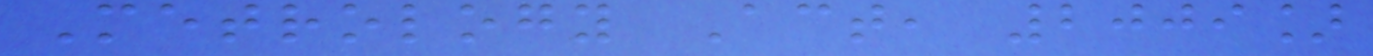Metrology Act, 2009]
